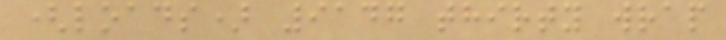(loads) 9147 thirty wrap
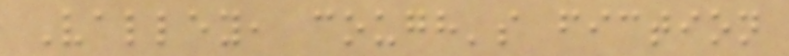Valley, cough's fiction
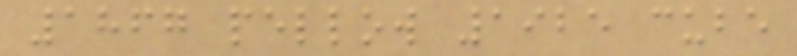1867 pellow 1925 cube
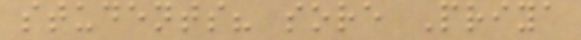students? sore Priya
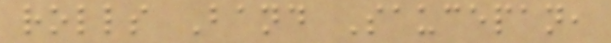rolls Band Saucepan,
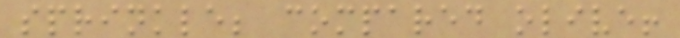sprinkle; compared olive!
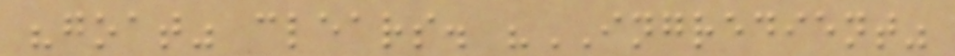"goat" clears. "INGREDIENT"
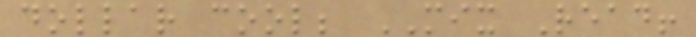dollar cool; MIX Read!
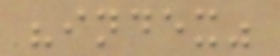"index"
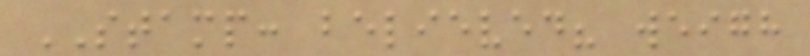STAMP: believed? weigh
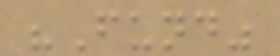"Fund"
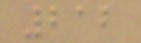212
